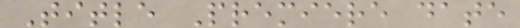Title Premiere date
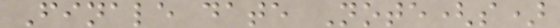Finale date Note(s)
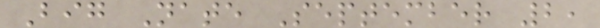Big Nate September 2,
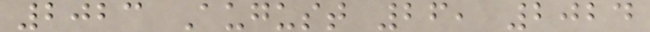2023 August 26, 2024
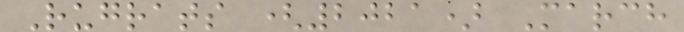Rugrats (2021) March
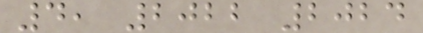4, 2022 2024
